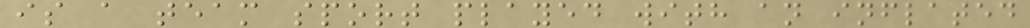is a team sport played with an inflated
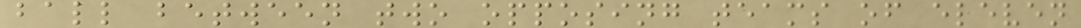ball between two opposing teams of eleven
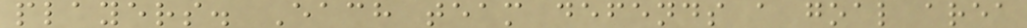players. Each team defends a goal area
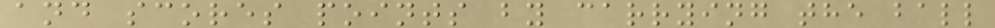and scores points by carrying the ball
